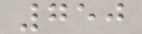750
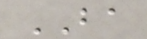BA
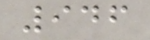946
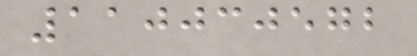110030572
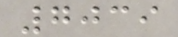7039
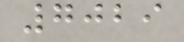7029
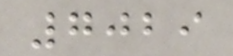7029
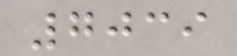7039
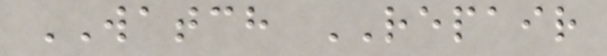WATCH REPAIR
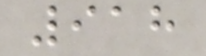918
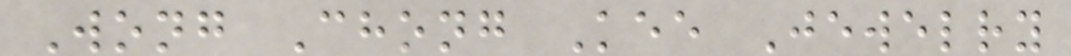Wong Chong Kee Jewelry
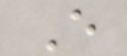E
